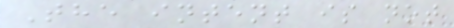The intent is not
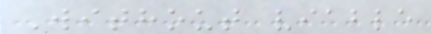Without viable
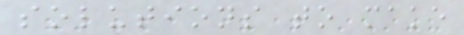solutions to make
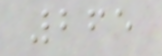265
